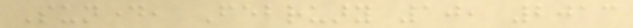Sunday, February 10, 2013
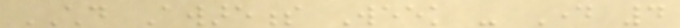CHD Awareness Week - Day 4
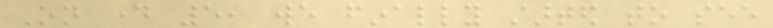On day 5, we finally started to see
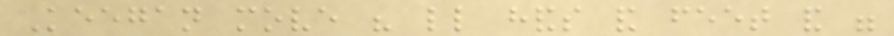Keegan move his little hands and feet and were
